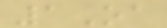1Oa
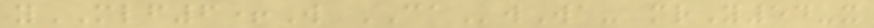yMLF6+W CAwWa- mrY54-x
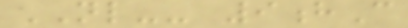NL-- 9hC
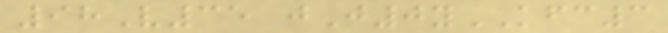98V35 jJ0yKFC3
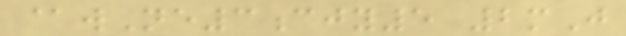@wNe3cjy5 2mJ
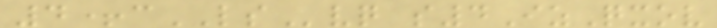4+cLSvq s4IzQxov
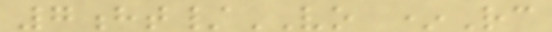7ht/VO *Rc
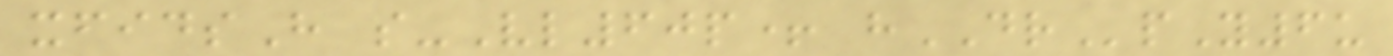xfidsH s-Vl60p+ hDRpY6u
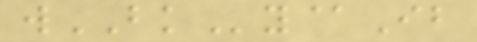wBKy@Ib
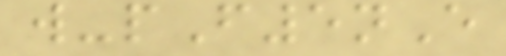w-pF5nE
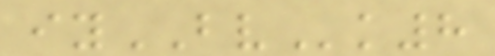iyBVk8
